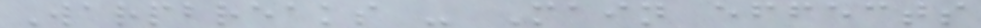Warpbreaks - Main effects
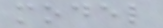model
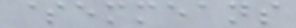$emmeans
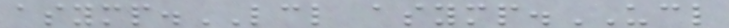asymp.LCL asymp.UCL
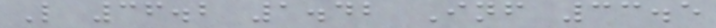L 36.2 1.42 Inf 33.5
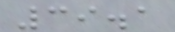39.1
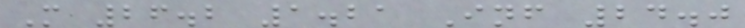M 26.2 1.21 Inf 24.0
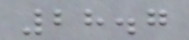28.7
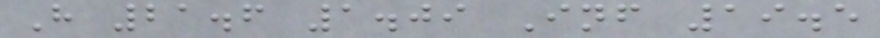H 21.6 1.09 Inf 19.5
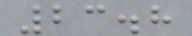23.8
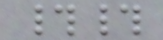##
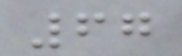67
